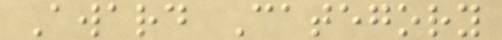Award Category
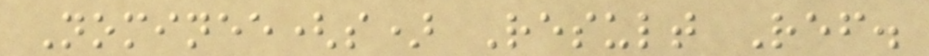Nominee(s) Result Ref.
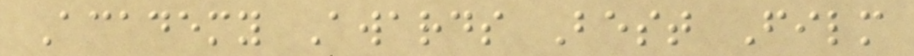Academy Awards Best Film
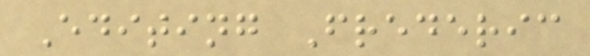Editing Frederic
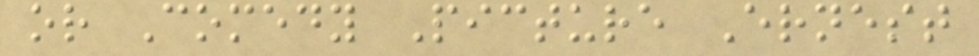or Comedy Picture Ernest
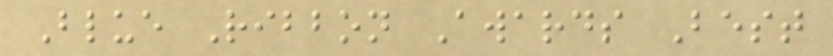Blue Ribbon Awards Best
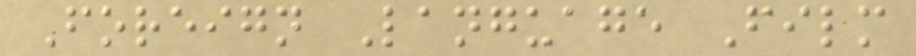Foreign Language Film
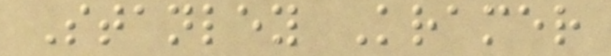Stanley Kramer
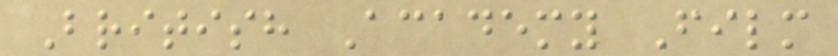British Academy Film
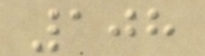108
